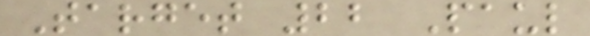Target 22 Paul
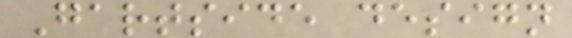Gartside design
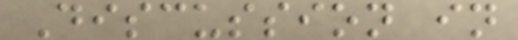Discussion in
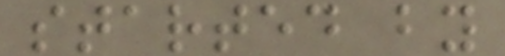started by
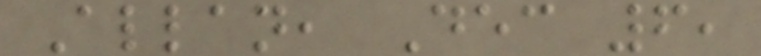Allan, Dec 6,
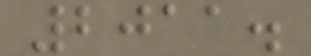2011.
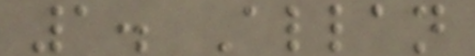1. Allan
